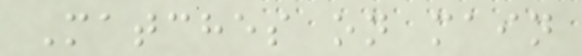Matches on main
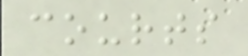courts
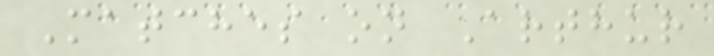Matches on Arthur
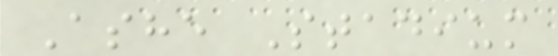Ashe Stadium
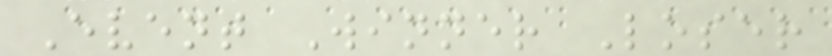Event Winner Loser
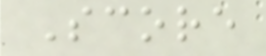Score
